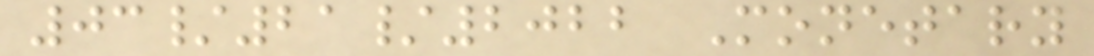03/21/2022 Monetary
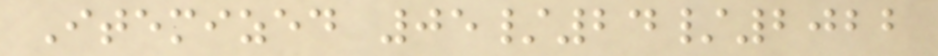Itemized 05/24/2022
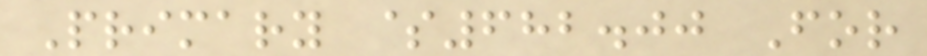Primary $682.00 For
